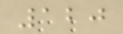120
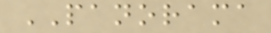PANORAMA
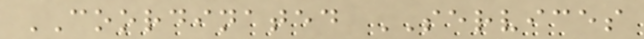COORDINATED SERVICES
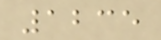1235
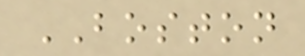BOSTON
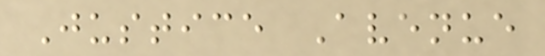Justice Avenue
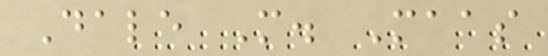Dale M. Maas
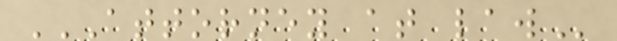ATTORNEY AT LAW
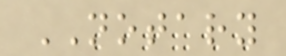NOTARY
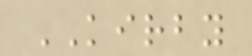KIRBY
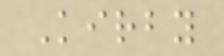Kirby
